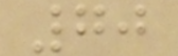70
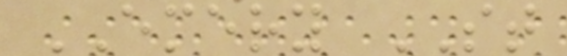EMERY ST
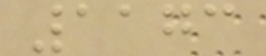1173
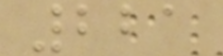221
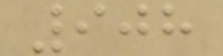908
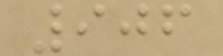906
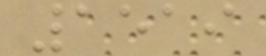1519
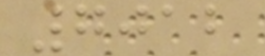7012
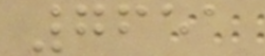7651
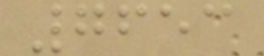7653
